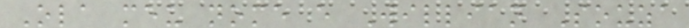Ola meu nome e Willian Souza
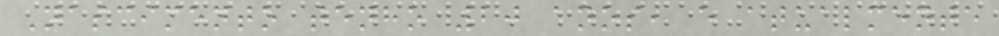Nascimento tenho 20 anos, e atualmente
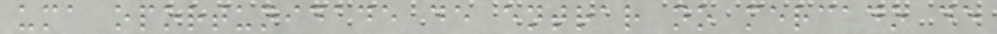uma oportunidade de entrar no mercado de
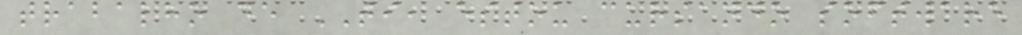trabalho de TI, estou cursando software
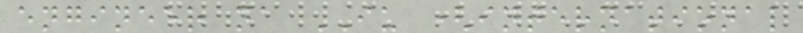engineer na IU (international
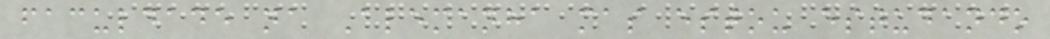faculdade na Alemanha mas estou estudando
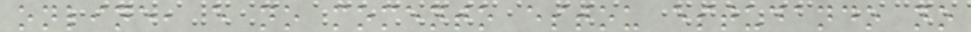online, e no momento estou estudando no
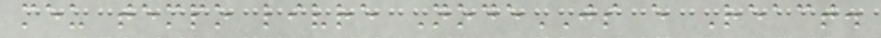meu tempo livre NodeJS e React.
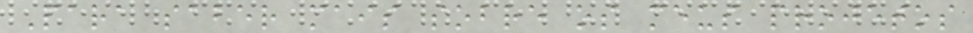Para saber mais sobre os meus projetos
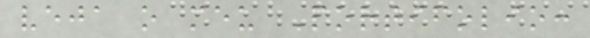veja o meu Portifolio:
